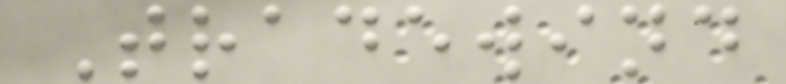Tradewind
